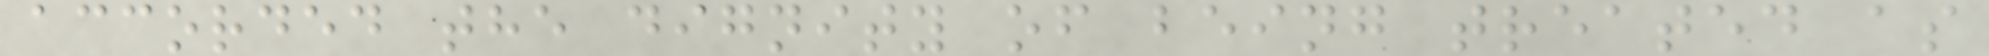accorded the dignity of being treated as
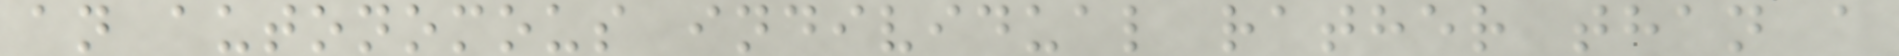an autonomous individual rather than a
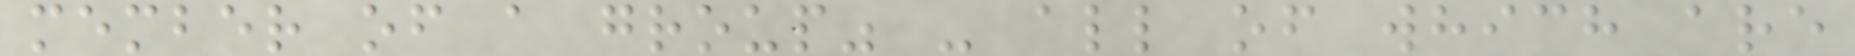member of a group" - all of which are
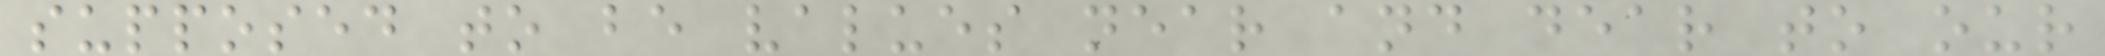supposed to be values near and dear to our
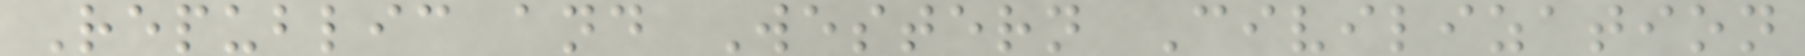Republic and Western Civilization
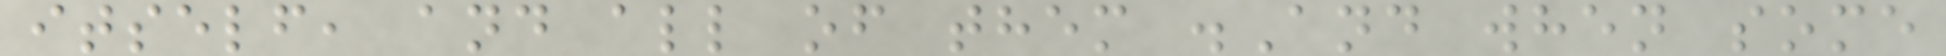itself, and all of them .And when some
